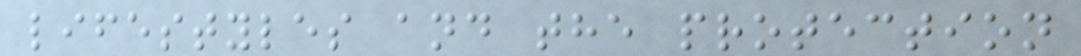lifestyles and the protection
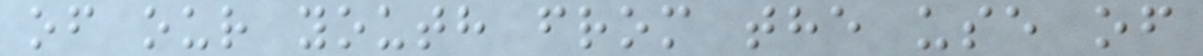of our youth from the use of
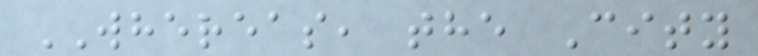WHEREAS, the City
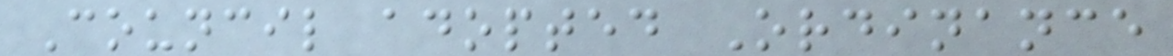Council adopted Ordinance
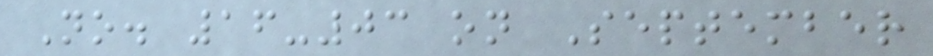No. 16-03 on September
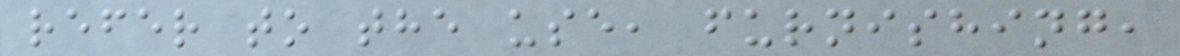refer to the use, furnishing,
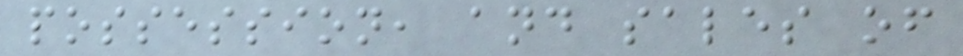possession, and sales of
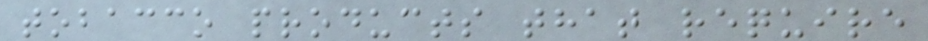tobacco products that require
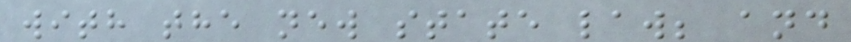with the new state law; and
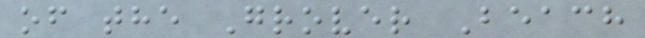of the Grover Beach
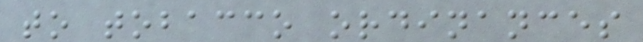to tobacco ordinances
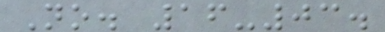No. 16-03.
